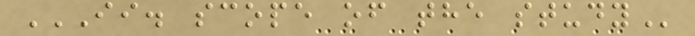II. SCOPE OF THE STUDY
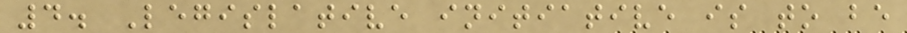4. Legislative initiative is to be
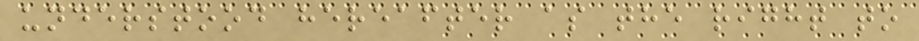understood hereafter as the right to
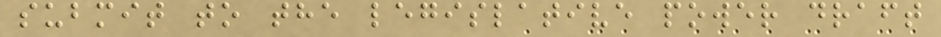submit to the legislative power draft
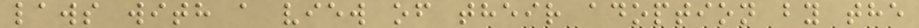laws with a view of their adoption by the
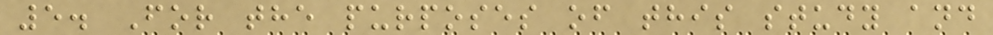5. For the purposes of this study and
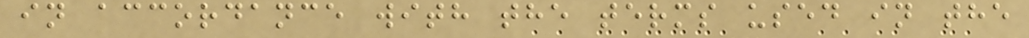in accordance with the terms used in the
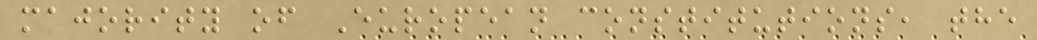majority of European constitutions, the
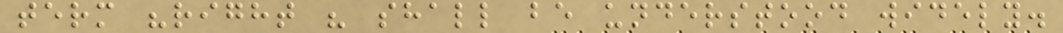term "right " shall be understood widely.
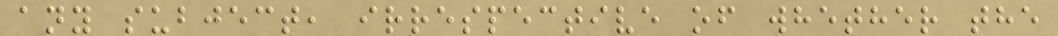any subject, irrespective of whether the
